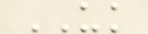UK
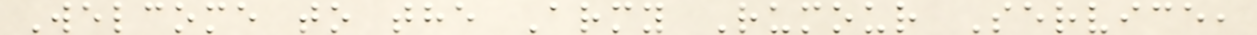Welcome to the Army Rumour Service,
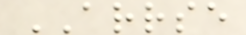ARRSE
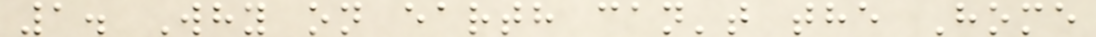1. Why on earth can't the Home
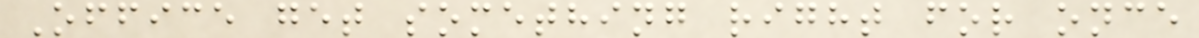Office get something right for once
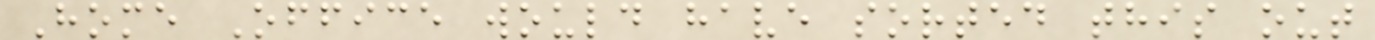Home Office would have sorted this out
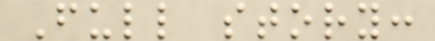Full story:
